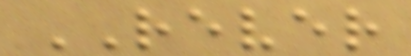REVER
